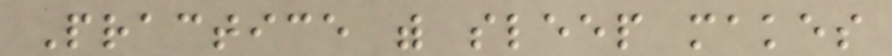Practice with sleep makes
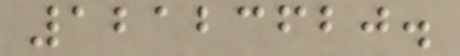12123620.
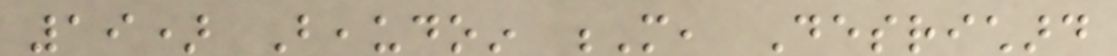19) Beaudoin M, Desrichard
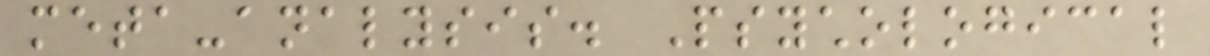meta-analysis. Psychological
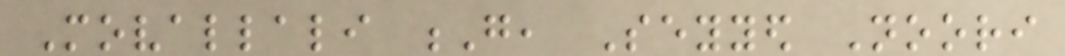Movallali G, Seyyed Noori
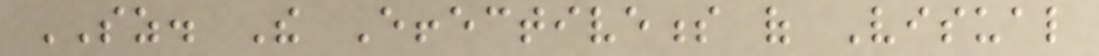SZ. The Effectiveness of Visual
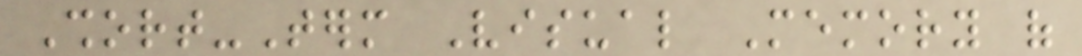Short-Term Visual Memory of
